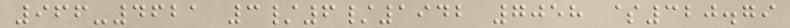966-4621 3/6/1942 7058 $320.79
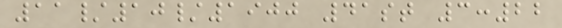11/10/1900 41st 3:22
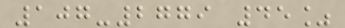107-2779 45%
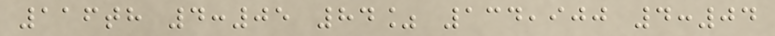116th 4:05 84% 134,900 4:04
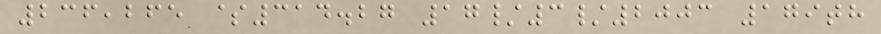236,265 $314.27 17/3/2003 179th
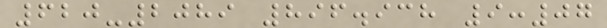620-2089 896.938 9:07
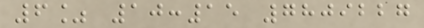6% 10:15 7809227
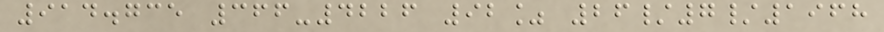914.735 366-4226 92% 26/7/1968
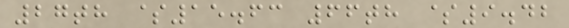27th $15.63 66th $9.42
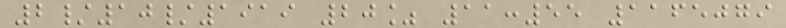2/10/1919 20% 11:55 1165079
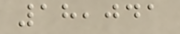18,041
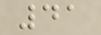41
